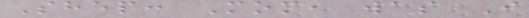Shep: Mom, was I
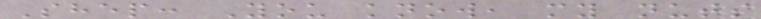Shep: You know, my nuts
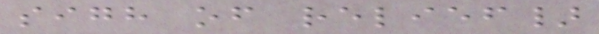sigh of relief}
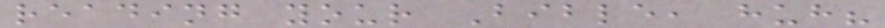reading your Bible, huh?
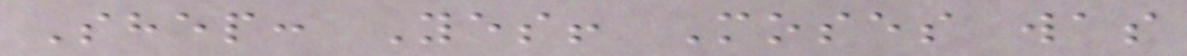Shep: Yes! Moses was
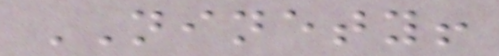NINETY!
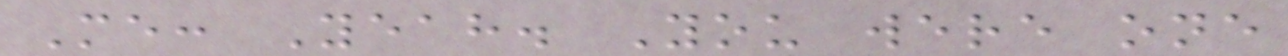Me: Yeah. You were one
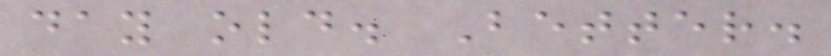day old. Better.
